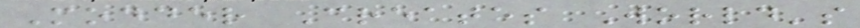Modder Creates World's
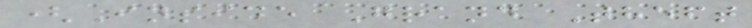(Inside Grand Theft
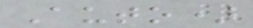Auto)
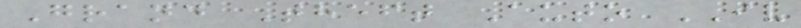Grand Theft Auto IV
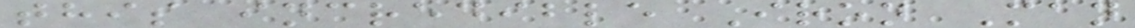this incredible Iron Man
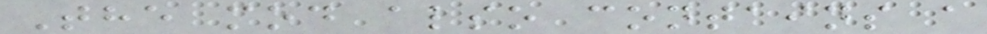The mod also contains a
